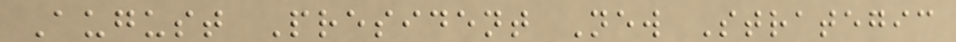August President New Strategic
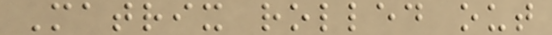Matrix rolled out
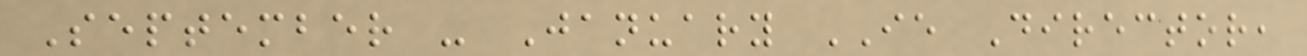September - January IE Director,
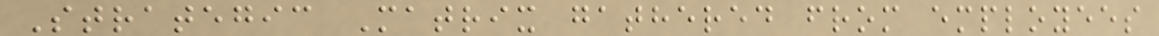Strategic Matrix gathered from employees
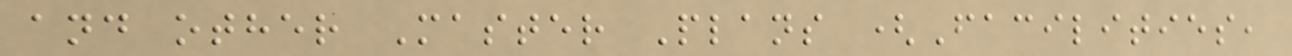and other Master Plans (Facilities,
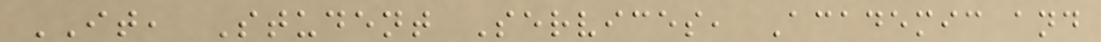IT, Student Services, Academic and
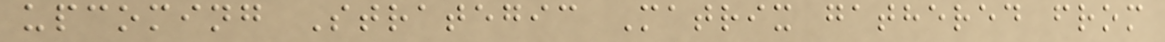upcoming Strategic Matrix gathered from
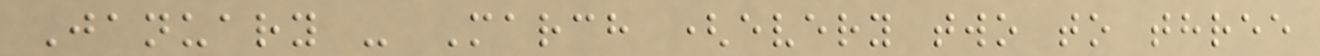January - March (every two to three
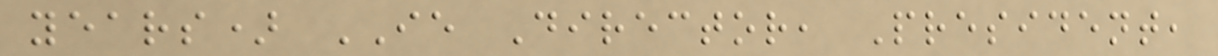years) IE Director, President,
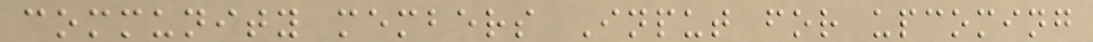community members Input for upcoming
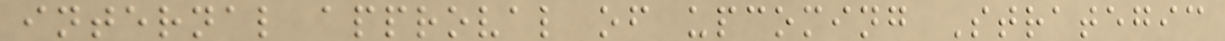internal approval of upcoming Strategic
